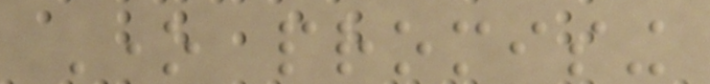One promising
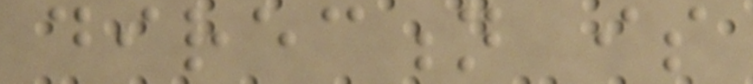direction is
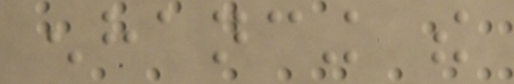enhancing the
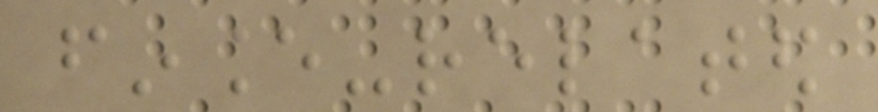finance-related
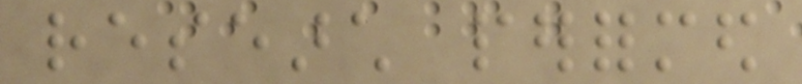research performed
